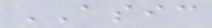ASIC
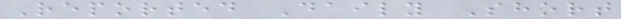Reported Daily Short
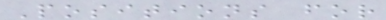Positions for
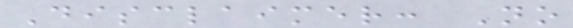Disclaimer: No
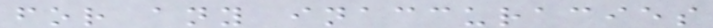for any inaccuracies
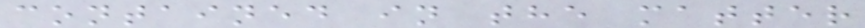contained in the matter
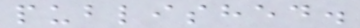published.
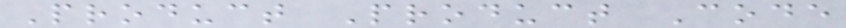Product Product Code
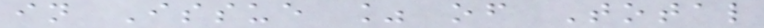in Issue % of Total
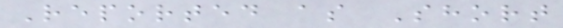Reported as Short
